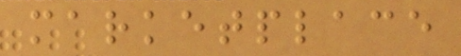marketplace
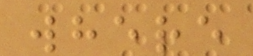where
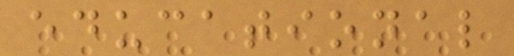educational
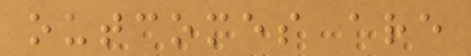outcomes are
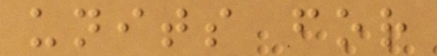units for
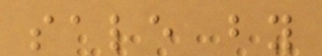sale by
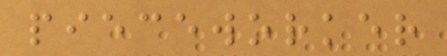pieceworker
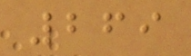269
